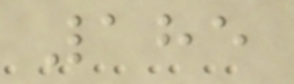185
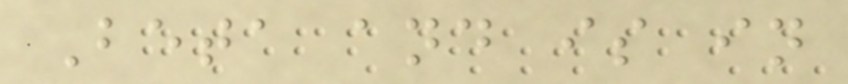Beta and is in
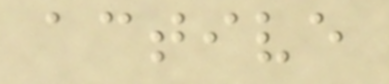active
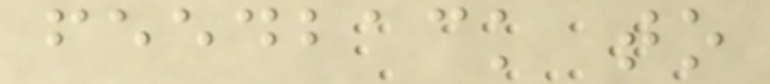feedback to
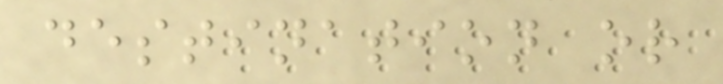destination or
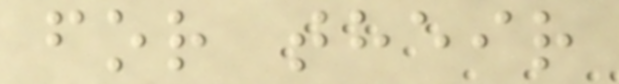for their
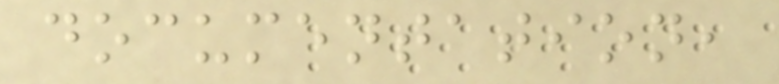documentation,
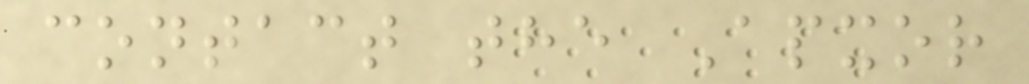contact the Apxor
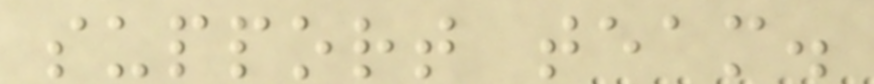support team.
